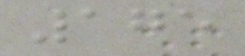175
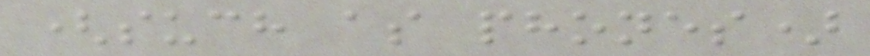(such as phones)
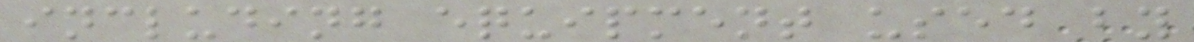including equipment used by
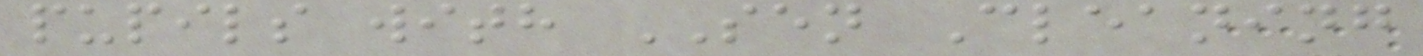pupils with SEN Cleaning
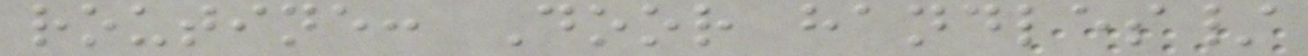routine: Door handles/
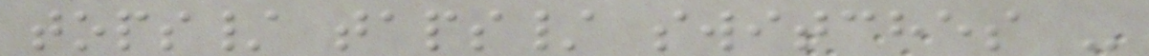tops/ taps/ switches -
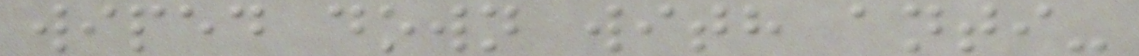wiped down with anti-
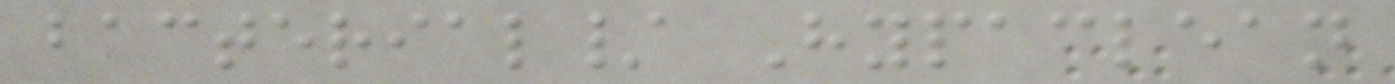bacterial/ Hypaclean
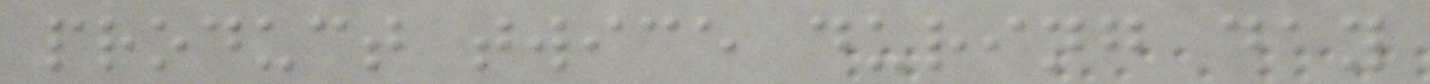product twice during day
